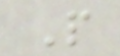P
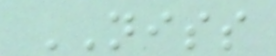NISS
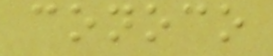conoco
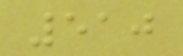510
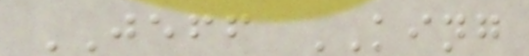JEFF KING
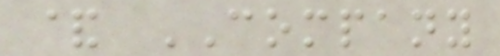& COMPANY
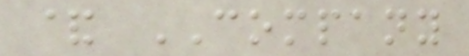& COMPANY
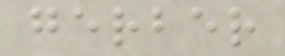gerber
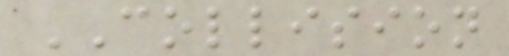COLLISION
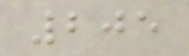205
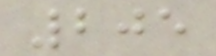205
